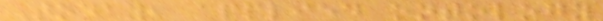Today, applied ontology
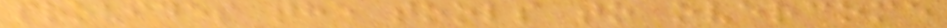provides the tools to overcome
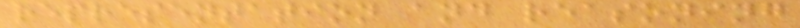representation and reasoning
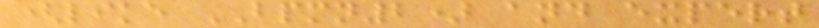(like BPMN2) and expert
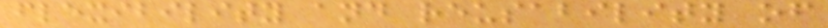flexibility and reusability of
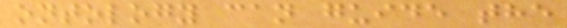ontology can guide the
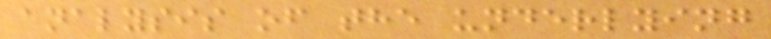analysis of the underlying
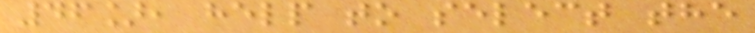46], help to select the
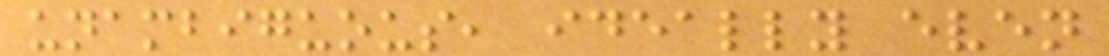unambiguous, ideally even
